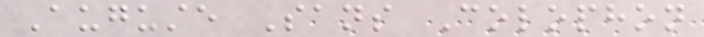Auguste Sans Colophon
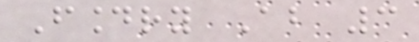Foundry About 3
